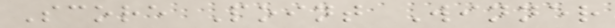Score Point Winner
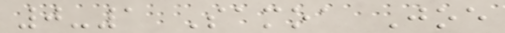0-1 Samoa Joe
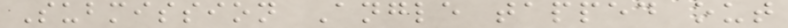Submission Angle tapped out
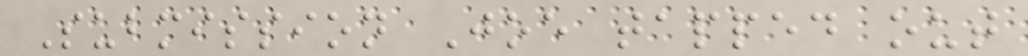Submission Joe tapped out
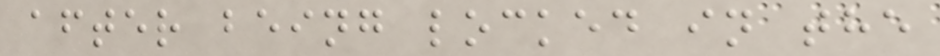after being locked in the
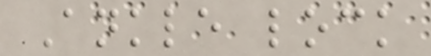Ankle lock
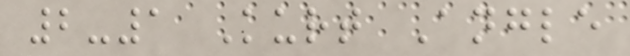2-1 Kurt Angle
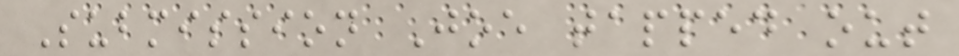Submission Joe tapped out
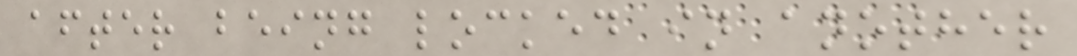after being locked in another
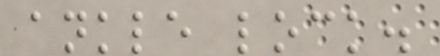ankle lock.
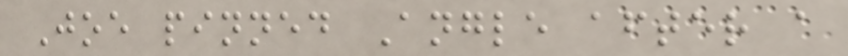Joe pinned Angle after a
